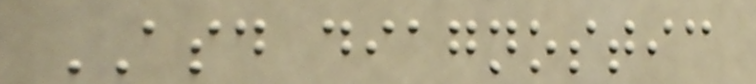ASD diagnostic
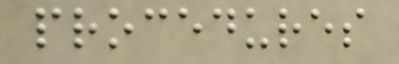procedures
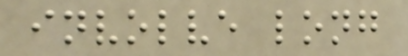involve long
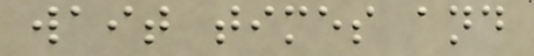wait times and
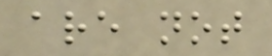are not
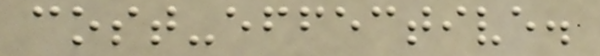cost-effective.
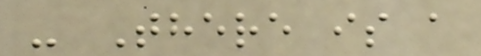- There is a
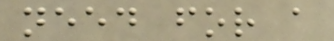need for a
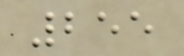255
